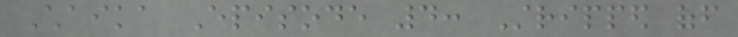Chaika Episode 4: Stripped off
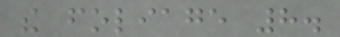the foliage 8.
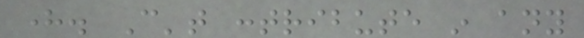here. Can't contribute in any
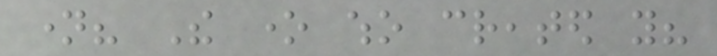name? The one who created you?
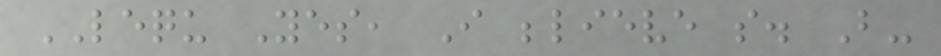LEQU Yes, I believe so. But-
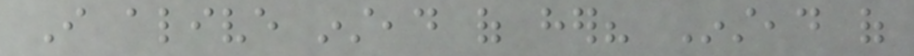I alive instead of her? Instead of
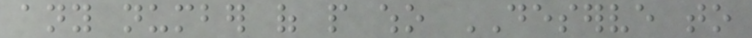any number of people who DESERVE to
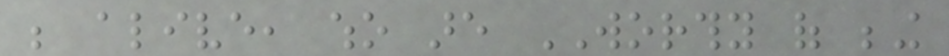be alive, who are WORTHY of being
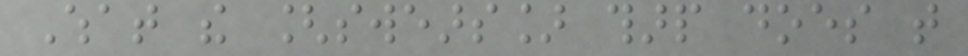What the [swears] tharp does that
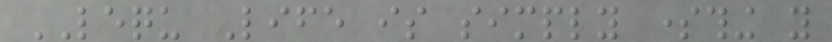LEQU Life is simply something you
